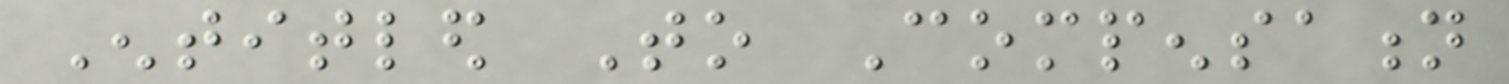Entitled To Compensation
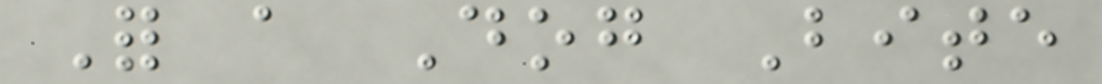For a Dog Bite
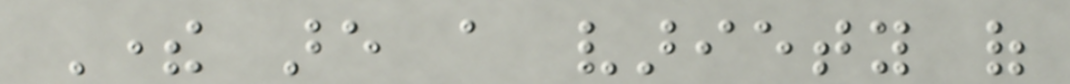There are a variety of
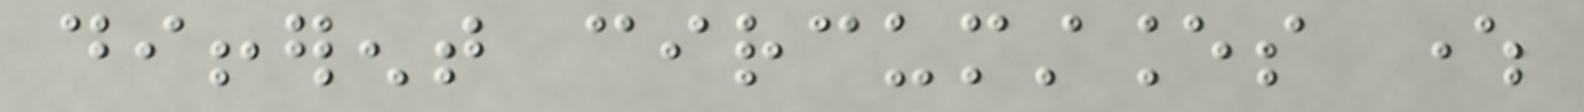different circumstances where
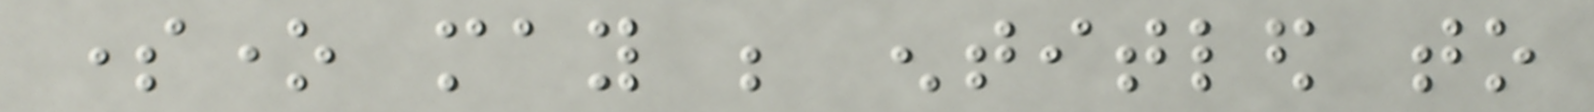someone may be entitled to
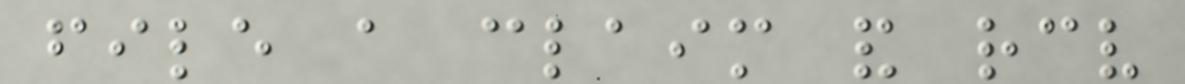file a claim and receive
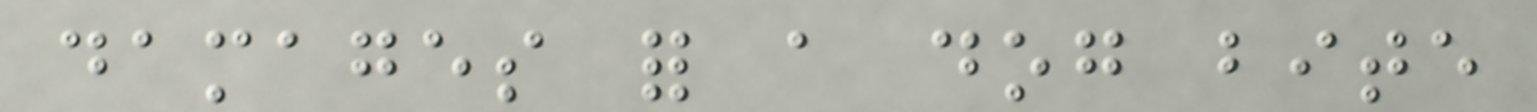damages for a dog bite
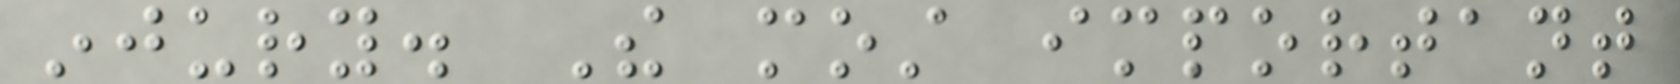injury. The most important
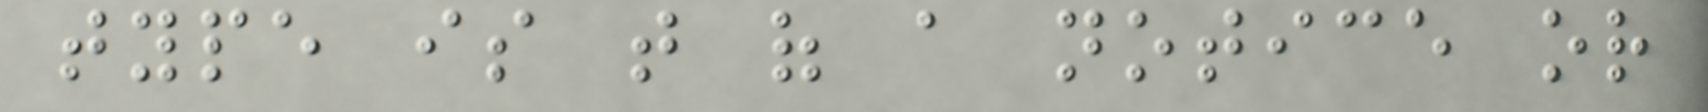type is that of a notice or
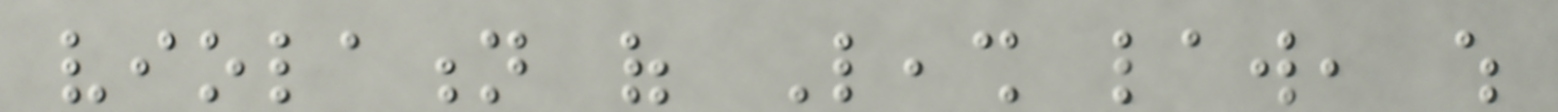violation of Leash law, which
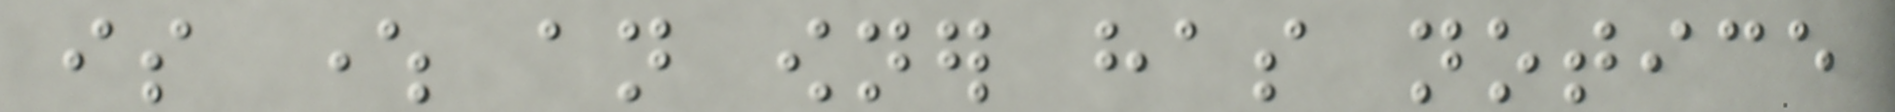is where an owner has notice
